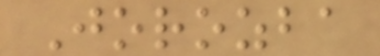Jorozba
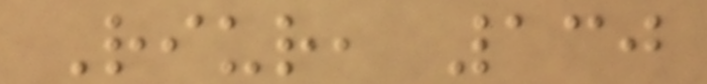Riur, 130
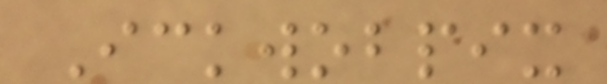Ickwobpix
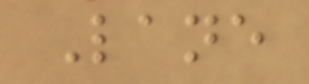Lane
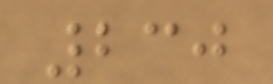230
